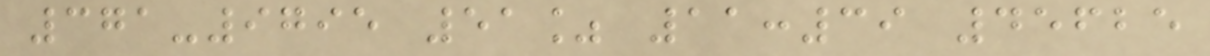371-9795 51% 11:39 45625
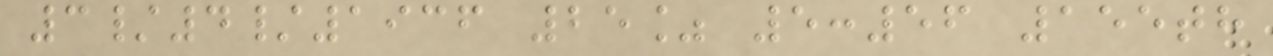3/4/1936 25% 5:56 155th
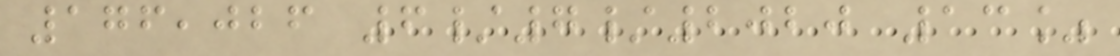176,026 6/7/2020 13%
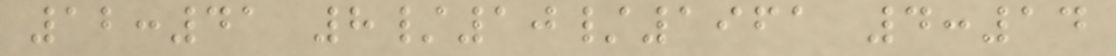12:41 8/10/1961 4:14
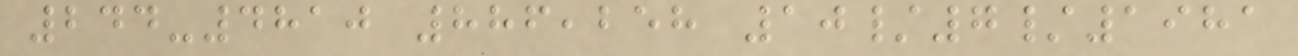244-4810 886,258 10/7/1981
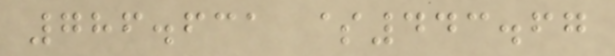786.631 $443.67
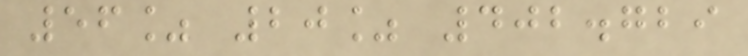56% 20% 402.729
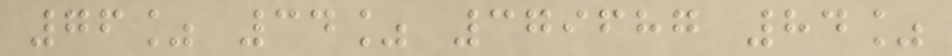76% 34% 379687 84%
